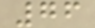76
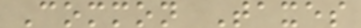Common Taxes
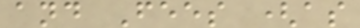and Fees (as
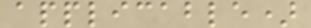applicable)
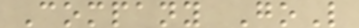Company GoL
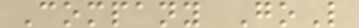Company GoL
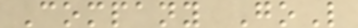Company GoL
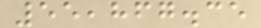55,867.35
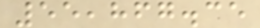55,867.35
